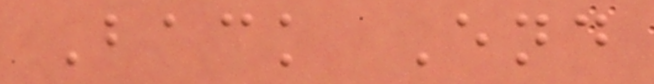Back End
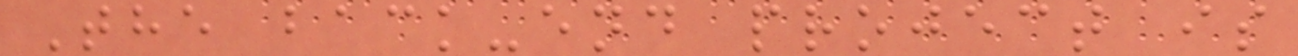The back-end project is
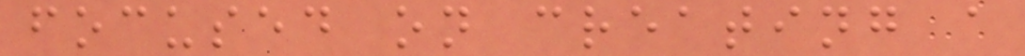focused on creating a
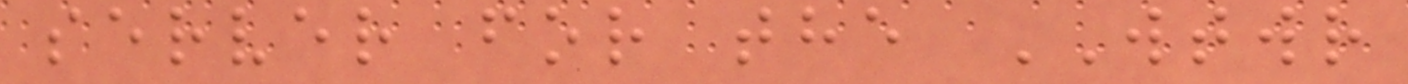server for the WTWR
